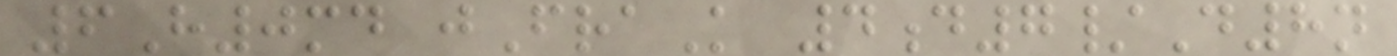6H0md jFraK 4d7/D8n
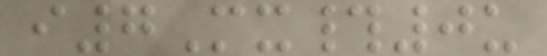i7Mx#0u
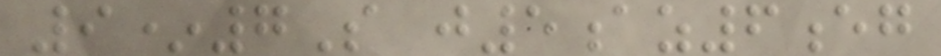9*7S j5az6eg
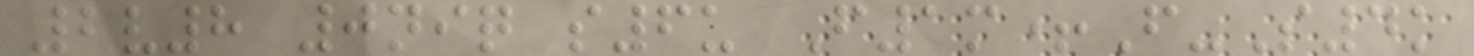2v8 0niq s6u F1m+F-S4k
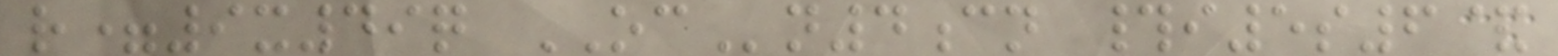r=9x49q OCn4cn #i5s6&
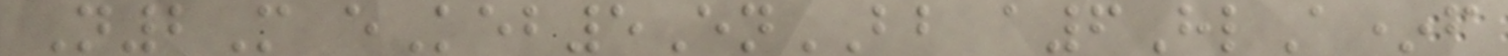N2M eKeb5EnBB a6HlA*f
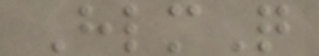HlmQ
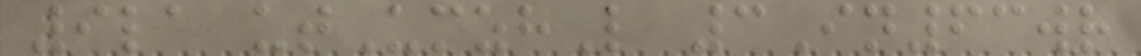9la utUmzhL 3In63wr
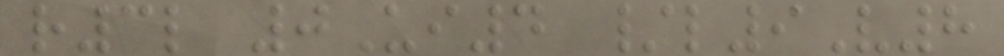r3l 0Ui4 /l9V8
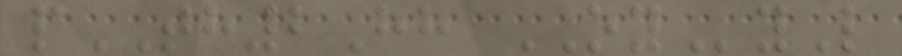pTH2Hh OYyL
